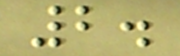2.
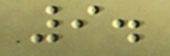9.
